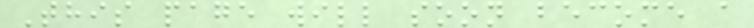This page will soon become a
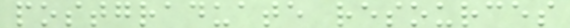postgraduate resources
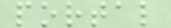portal
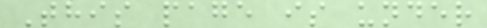This page is under
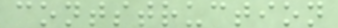contstruction
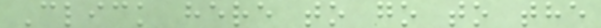Click here to go to the
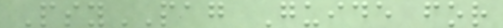PsyPAG Guide for
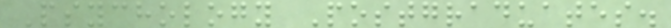Psychology Postgraduates.
